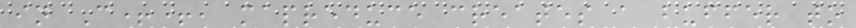in C++, mapreduce creates a buffer to
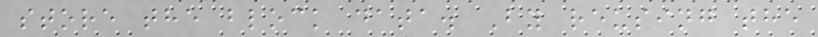store the block data. By reusing the
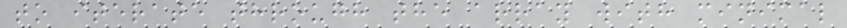to iterate through the array with minimal
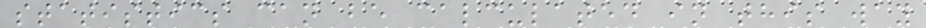statistics can be calculated in this way
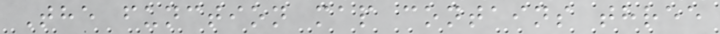The function map contains three
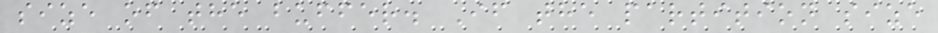size of the buffer. If the partition size
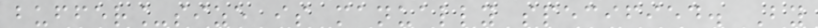buffer_size is manually specified. By
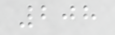208
